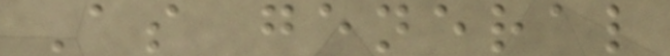As general
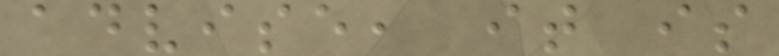advise, it is
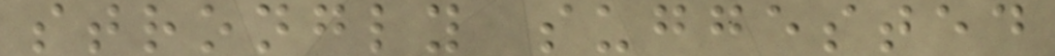strongly suggested
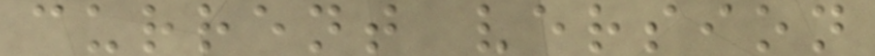current version
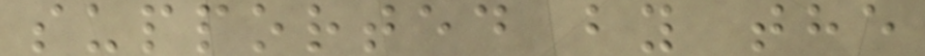supported by the
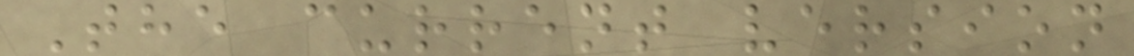The current version
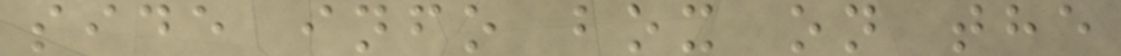side info box on the
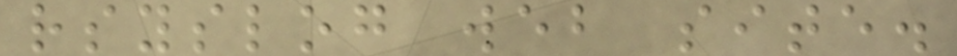rsyslog web site.
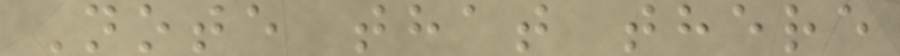Note that there
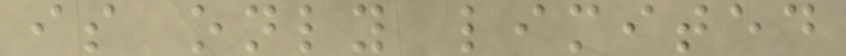is only limited
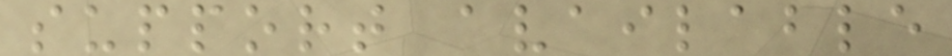support available
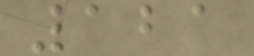121
